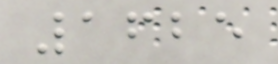1625
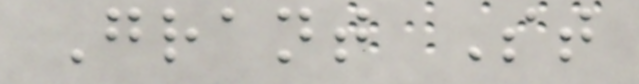Grant St
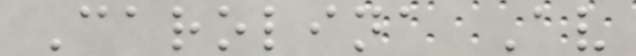Carolina Av
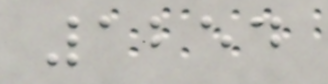1254
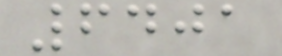6401
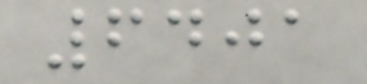6401
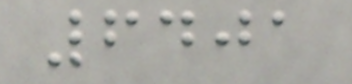6401
